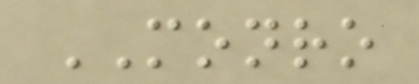MONRO
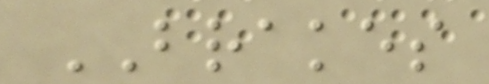BRAKES
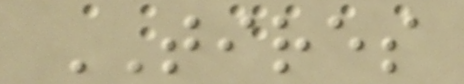TIRES
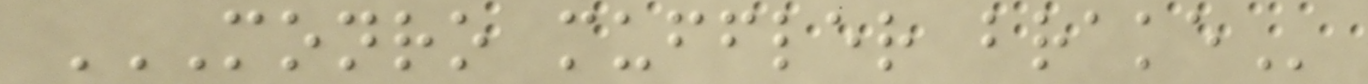MONRO MUFFLER BRAKE
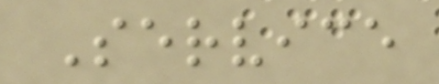Service
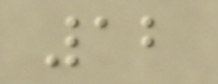12
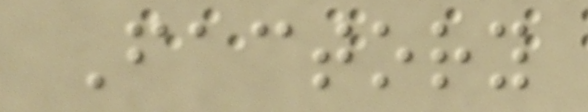Factory
